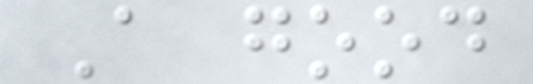A good
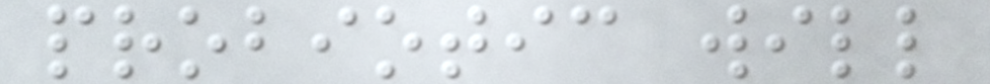probiotic will
